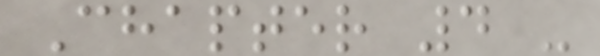Chapter 4 -
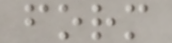form
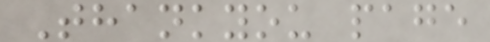Thankyou page
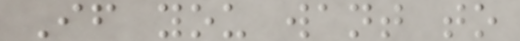If you want to
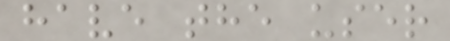have the user
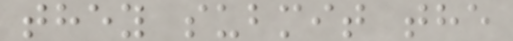they submit the
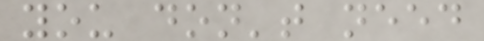you don't need
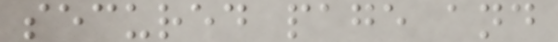secured page and
